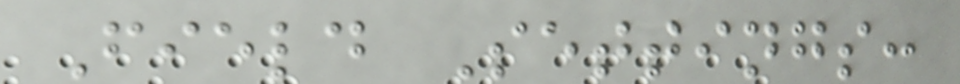Field Settings:
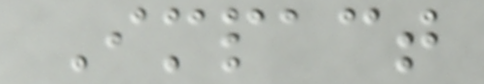Impact
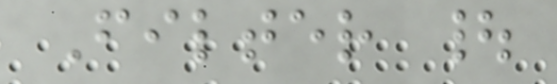Filter |
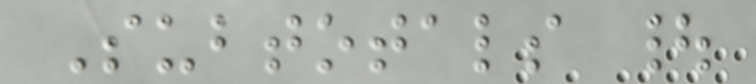Subtotals |
